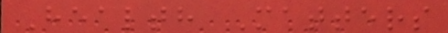Health Matters
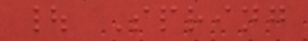| Spring
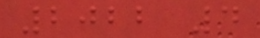2022 4
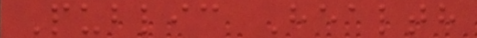Public Health
